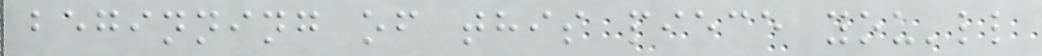beginning of this piece you'll
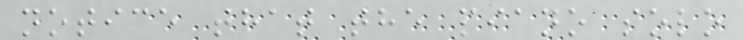notice that the piano solo
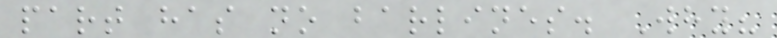part has no barlines. Why?
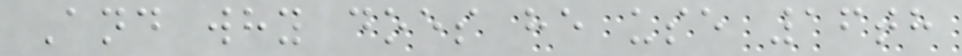And why does he use 16th
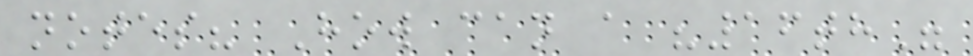notes? How can a "16th"
